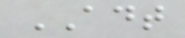ADT
